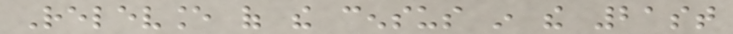Relevance of the census in the 21st
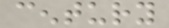century
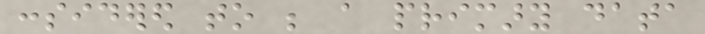considered to be a primary data
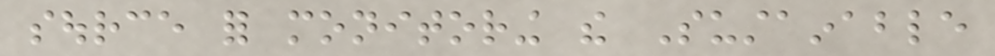source for monitoring the Sustainable
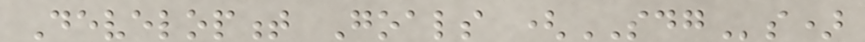Development Goals (SDGs)
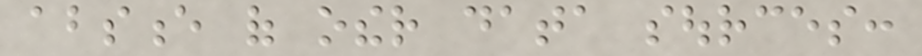absence of other data sources:
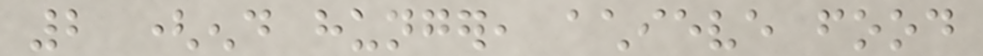2 (end hunger, achieve food
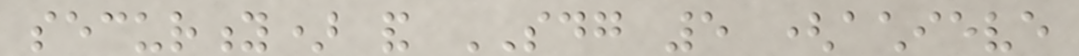security) and SDG 5 (achieve
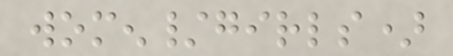women/girls)
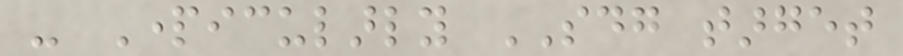- Particularly SDG target
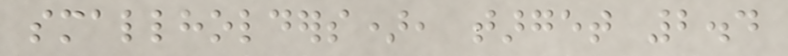smallholders), target 2.4
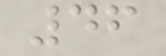46
